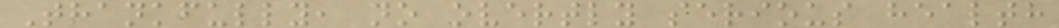Thankfully, no overtly serious health
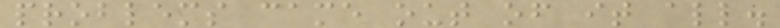problems came out of it all.
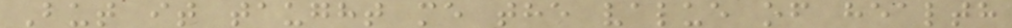But it taught me the value of health
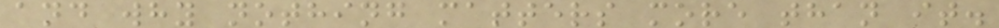and why nothing matters more than it.
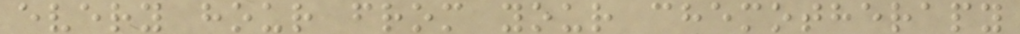every hour from your chemotherapy
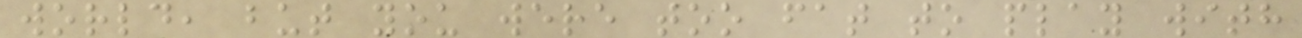world, but you were too fat to play with
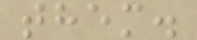them.
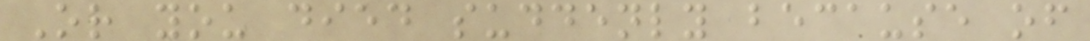Or you died suddenly because of
